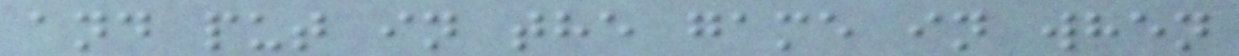and put in the game in when
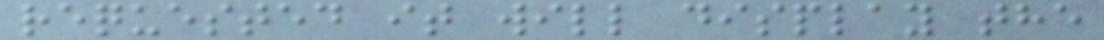requested it will display the
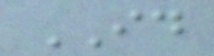ID
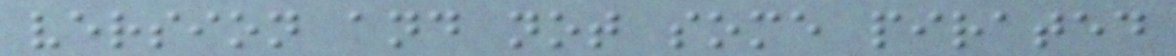version and not some pirated
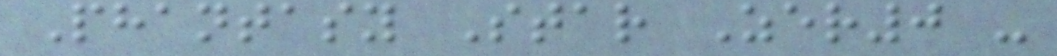Phantasy Star Zer0 -
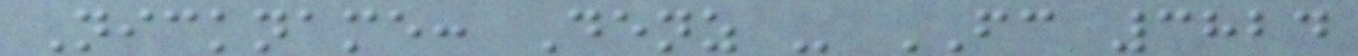Nickname: Denz - FC 3824
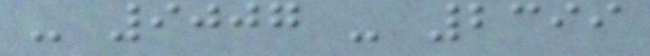- 9007 - 2399
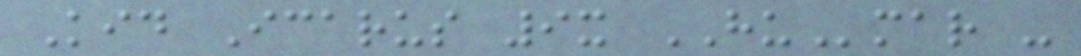Kid Icarus 9x HUmar -
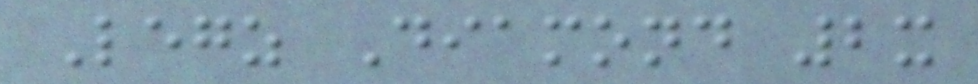Legz Diamond 2x
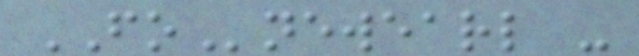FOnewearl -
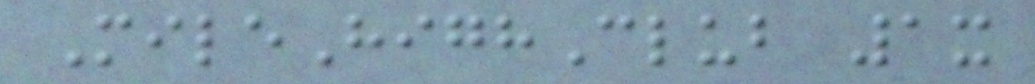MileHighClub 1x
